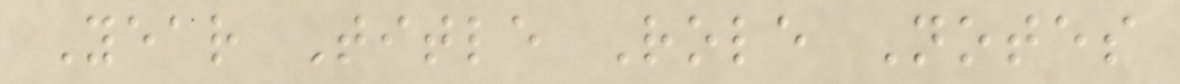Year Title Role Notes
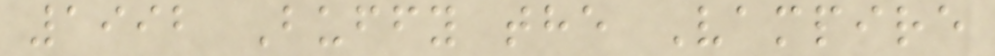1992 Buffy the Vampire
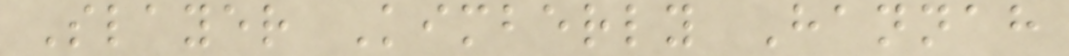Slayer Kimberly Hannah
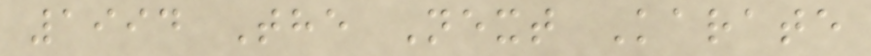1994 The Next Karate
